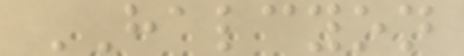HALCYON
